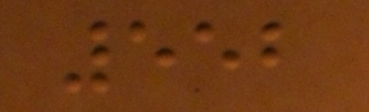552
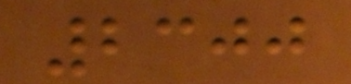2300
